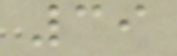39
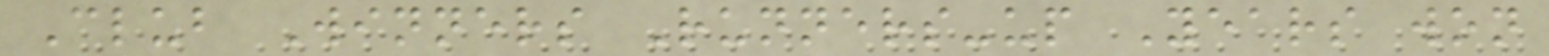Club Winners Runners-up Years won
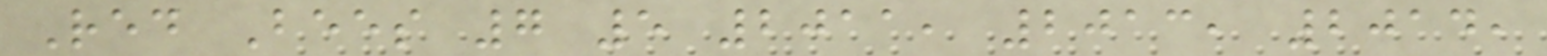Red Bees 7 5 2011, 2013, 2014,
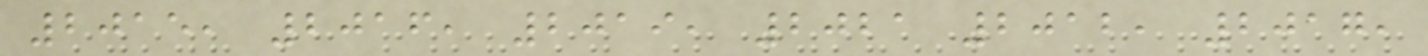2015, 2016, 2019, 2021 2012, 2017,
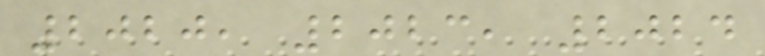2020, 2023, 2024
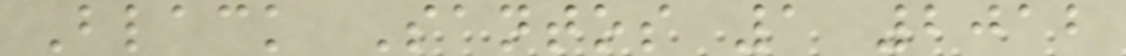Black Santos 1 2012
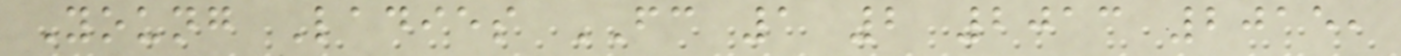Young Ladies FC 1 2 2013 2015,
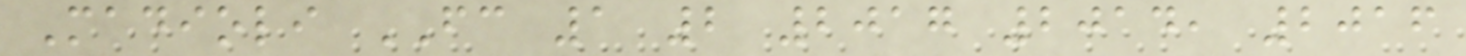Madioli FC 1 2 2017 2014, 2016
